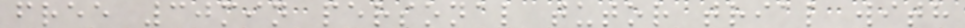free 30min personal tutor trial with
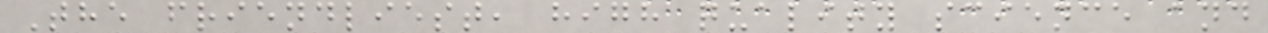The friendliest, high quality science and
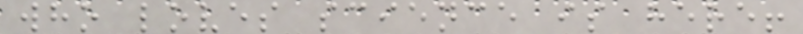who loves science is here!
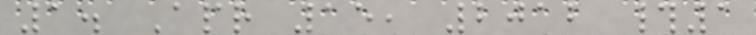1. Apr 15, 2012 #1
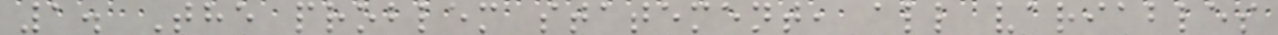1. The problem statement, all variables
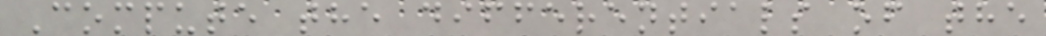Compute the differentials of the
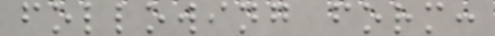following form:
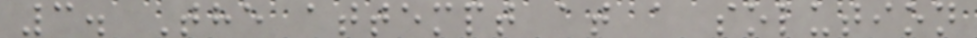3. The attempt at a solution
